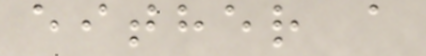either a
